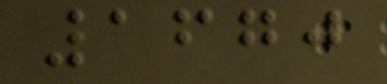1670
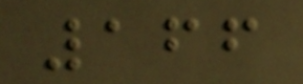166
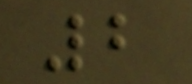2
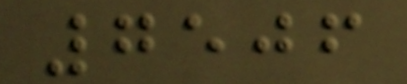7506
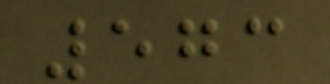573
